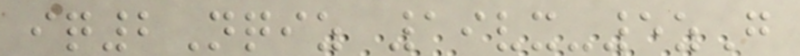iq2Nqiz 19vx-5zG
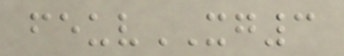feuvXG3
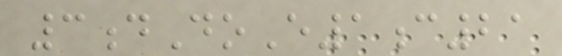3dDoE1c21
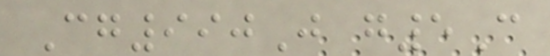Cg990J g5C
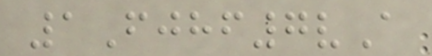1Fjhf7vA
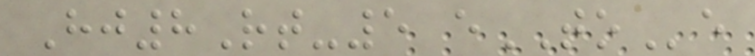Hj8Rt-5 eTOe
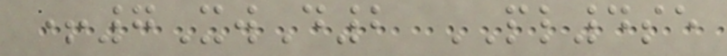+7XwD2 PL4se
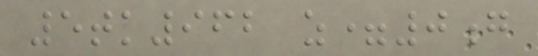5tk962 z=0g
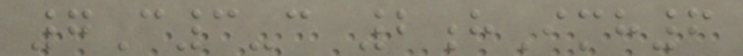7C3-c 2hImh6
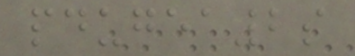pdugea2s
